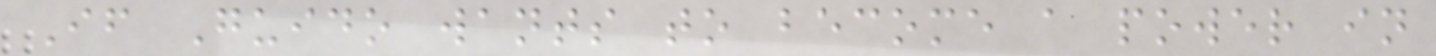If Guido wants to become a power in
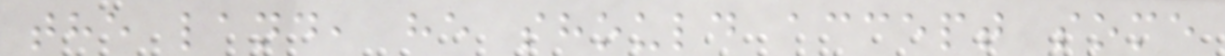the land, he should accept some
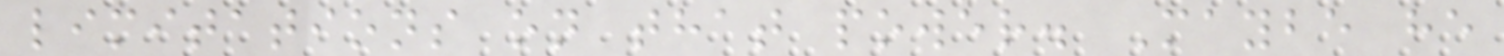limitations on that power. Maybe he
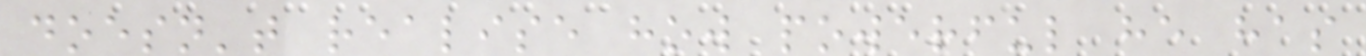doesn't realise how powerful he has
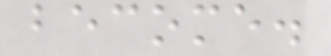become.
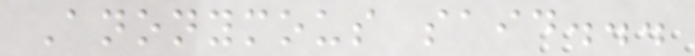Anonymous said...
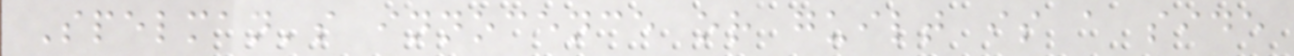Spelman's innocence or guilt is a side
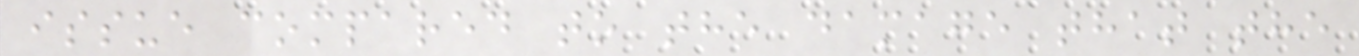issue compared to the damage that the
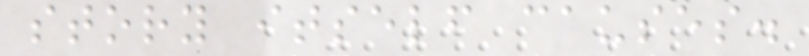story itself causes.
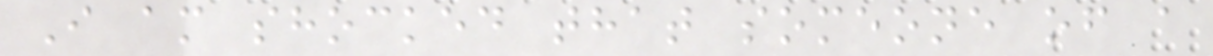I am shocked that someone of a
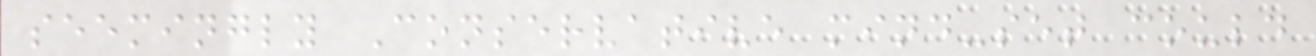seemingly Conservative mind-set could
